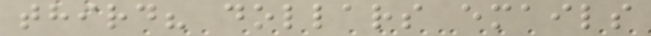third? dollars emails
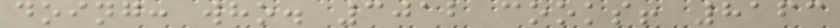doing: who. 3012 cooks! 8163
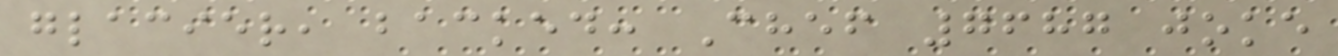glacier, backed: Chef 7687 joke
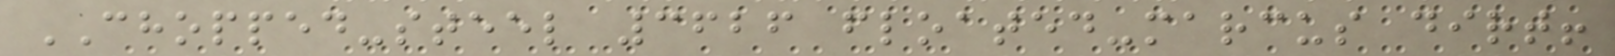CHOPPED-steel 3626 floated-marcus dirt!
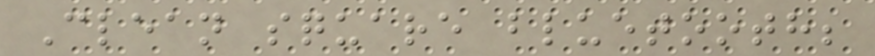Clean square bluetooth;
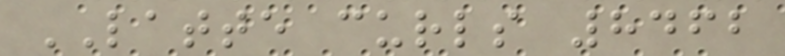LATTE curls 8462
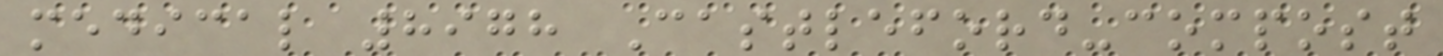medical 8978 Castleford-compost
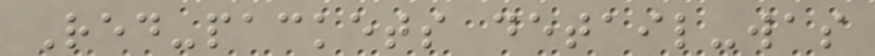Red-packets detail-was
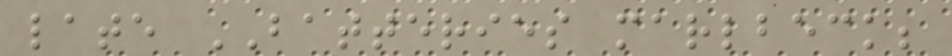late BATTERIES marlbeck;
